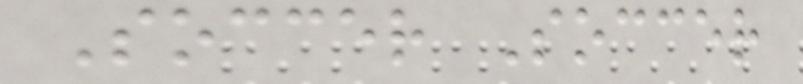Soccer Soccer
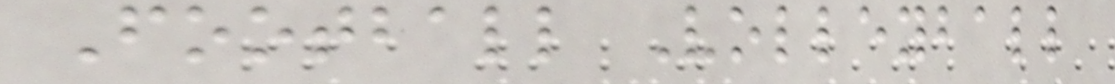Football Volleyball
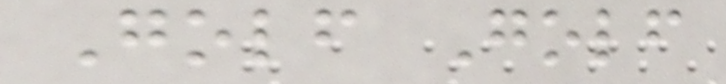Golf Golf
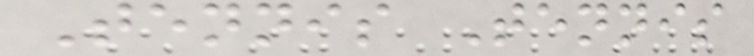Tennis Tennis
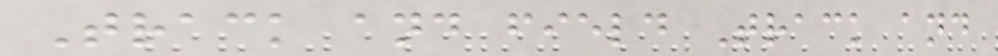Track and field Track and
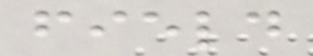field
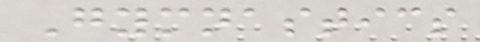Gymnastics
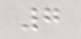7
